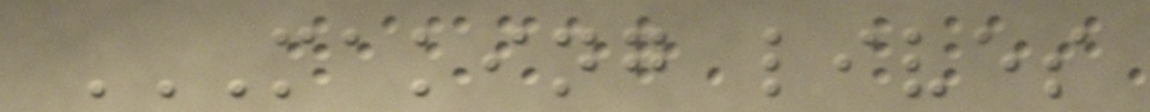MAKING LIVES
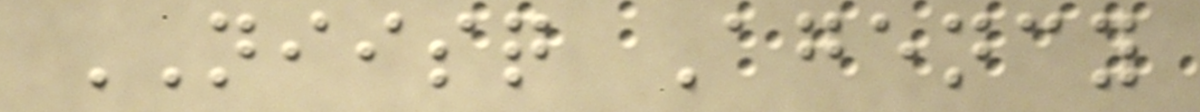NIISQ Agency
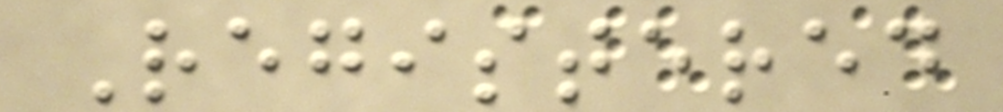Registered
